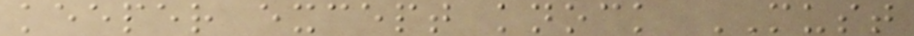keeper except knock MUST
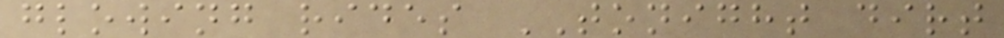glowing rides TONIGHT dirt
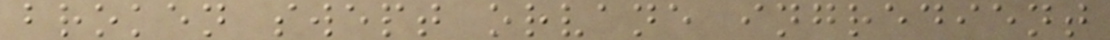broken swept orvane ingredient
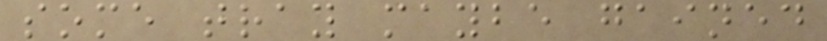some tray maybe gained
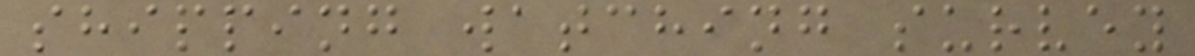shipping watching survey
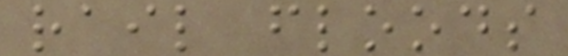rail floods
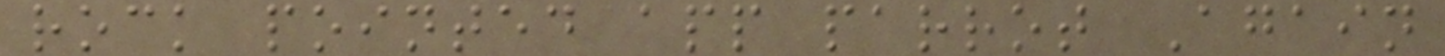rock pointed app parrot Again
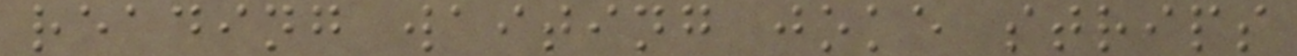reading waiting joke strips
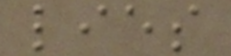lies
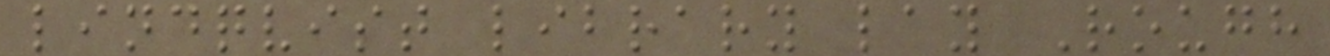lindqvist library lay Rough
